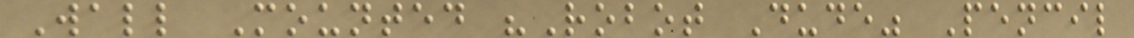Wall Mounted "Robot Dude" Pencil
